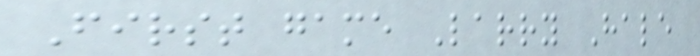First game Larry Hale
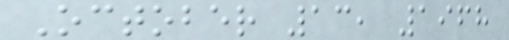October 13, 1968
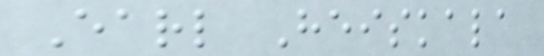Earl Heiskala
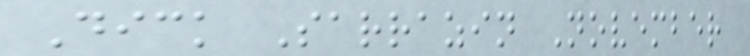Dick Sarrazin November
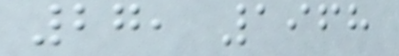27, 1968
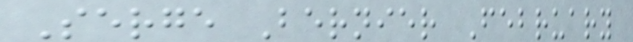Serge Bernier February
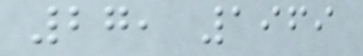27, 1969
